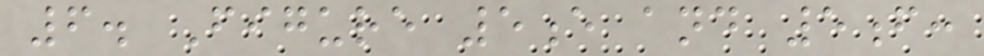6. Figure 5e and 5f:
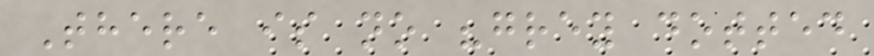There is no "grey dotted
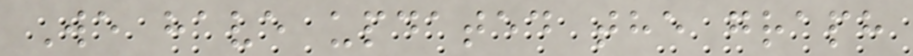We have updated the graph
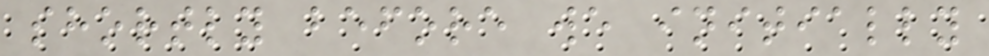shortly before we initially
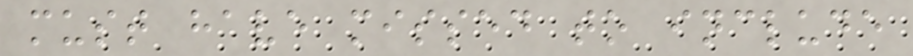must have missed to include
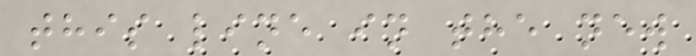this line in the new
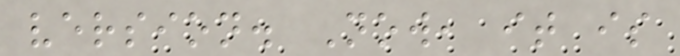version. Now, it is
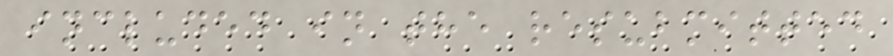included in the resubmitted
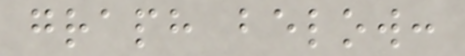graph below:
